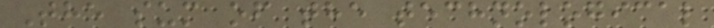The sum of the technological
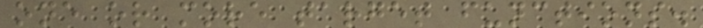one or more target functions.
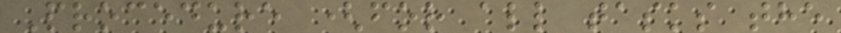Procedure (for all tasks the
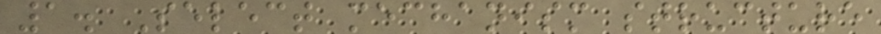1. Select mechanism structure
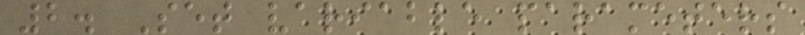2. Set variable parameters
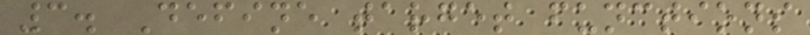3. Define target functions
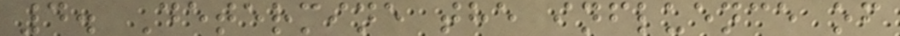4. Determine the influence of
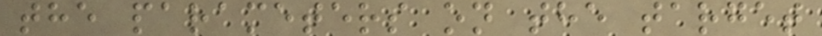the parameters on the target
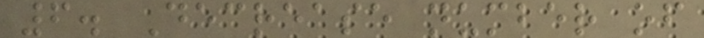6. Decrease number of
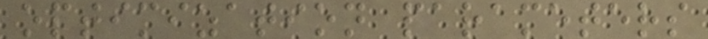optimization parameters
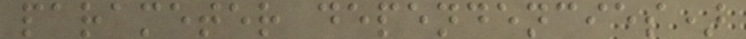parameter dependencies)
